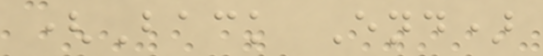(Back End)
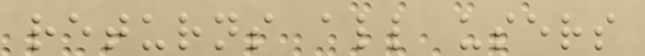returns all users
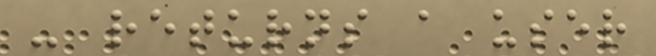- returns a user
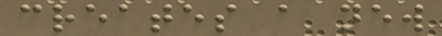creates a new
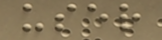user
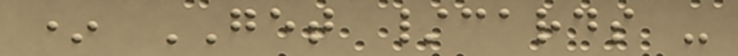* GET /cards -
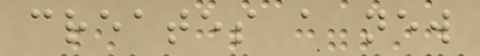creates a new
